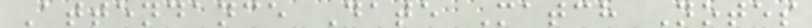Attendance Date Match Notes
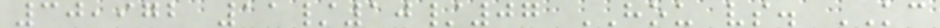30,972 11/10/07 HOU vs. KC
